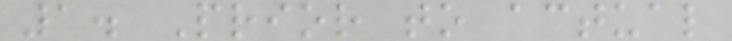1. Prior to actual
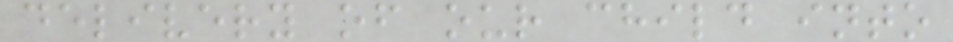delivery of our child into
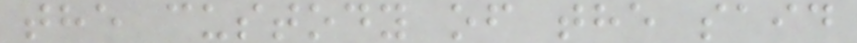the custody of the said
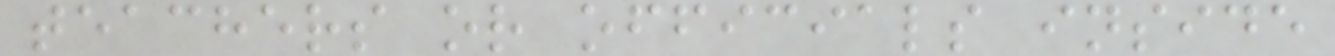teachers or officials inside
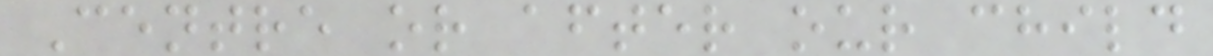Centre or after our child
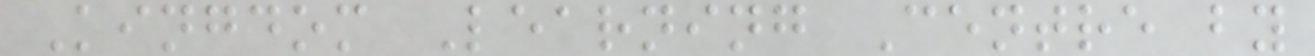Kingdom Learning Centre by
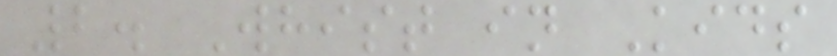2. Whist in Kids
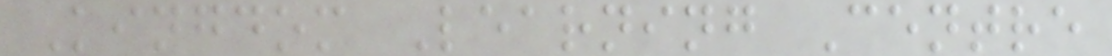Kingdom Learning Centre
